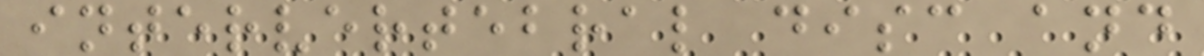intervertebral disc and
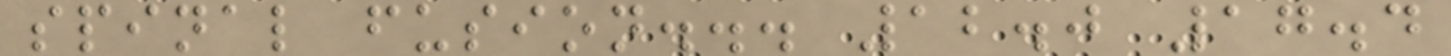spinal fusion... 12.0 17.4
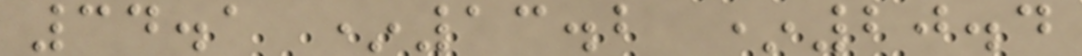34.1 *13.2 *20.4
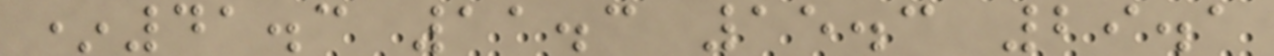*41.3 11.3 15.3 29.1
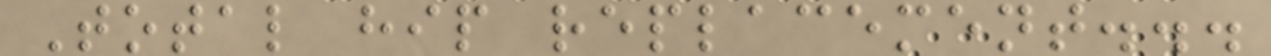Total hip replacement...
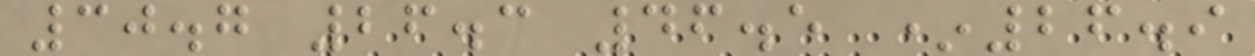30.7 26.3 46.5 *26.9
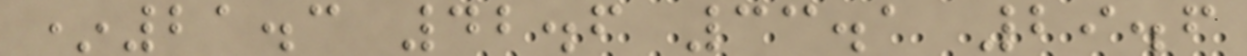*21.3 42.6 33.1 29.6
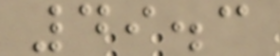49.3
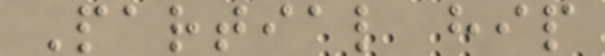Partial hip
